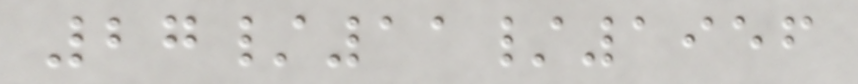27/11/1956
